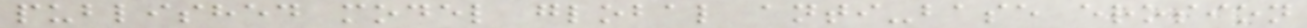published model global anti-base erosion
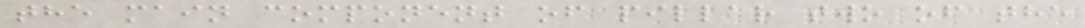the main component of pillar two of the
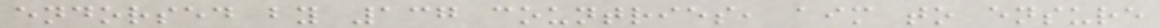endorsed by 137 countries, aim to ensure
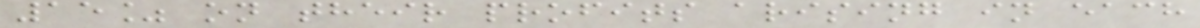15% on their profits arising in each
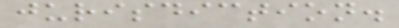jurisdiction.
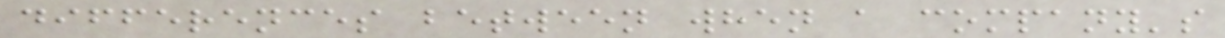differences between when a company's
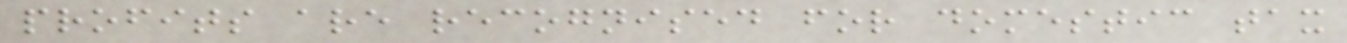profits are recognised for domestic tax
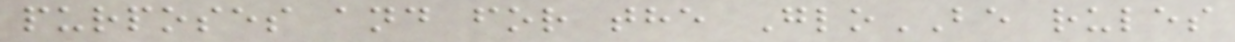purposes and for the GloBE rules
